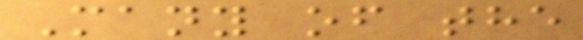Many of the
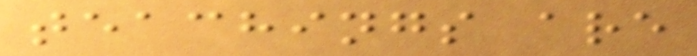teachings are
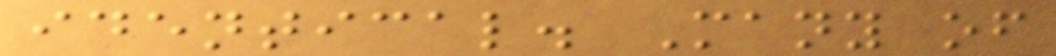identical. Many of
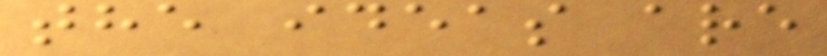the ideas are
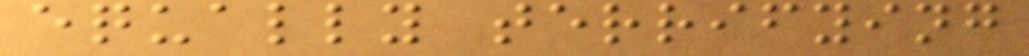equally terrifying
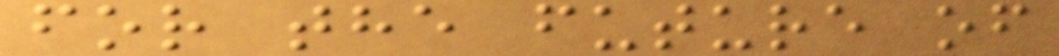for the future of
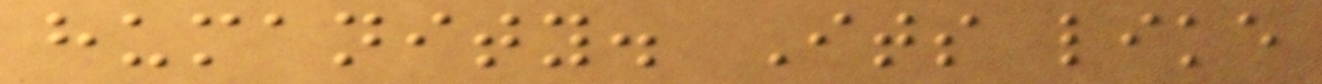humanity. Its like
